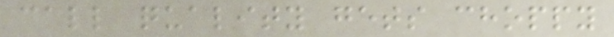call quality gets choppy
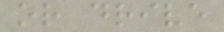or drive
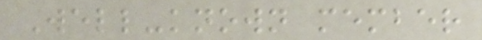Well-known member
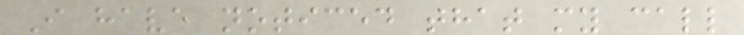I have noticed that my call
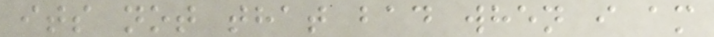its not that bad when i am
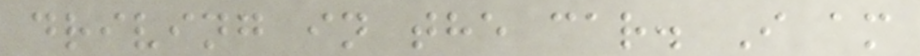driving in the car. I am
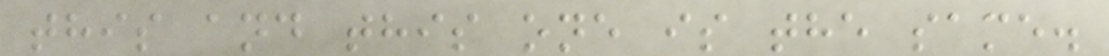this and this one is the same.
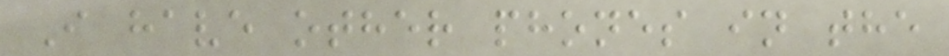I have other phones in the
